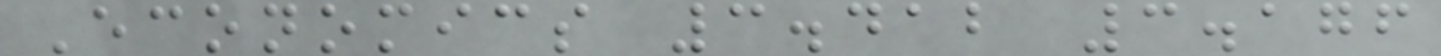Economics 3.412 3.176
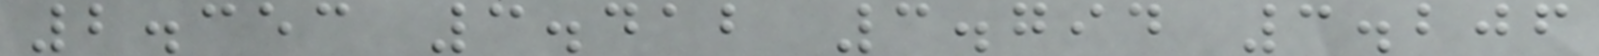2.353 3.412 3.794 3.206
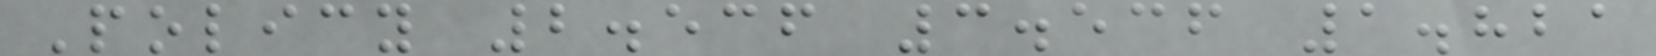Policy 2.536 3.536 1.821
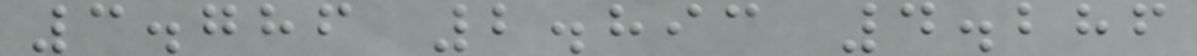3.786 2.893 4.286
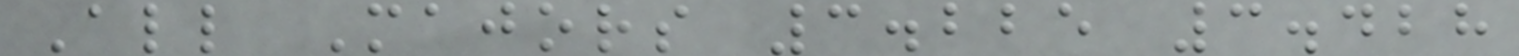All Majors 3.225 3.428
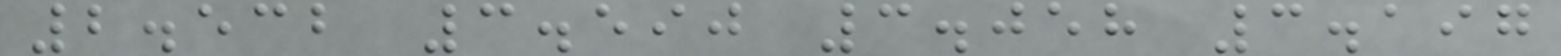2.532 3.590 3.058 3.197
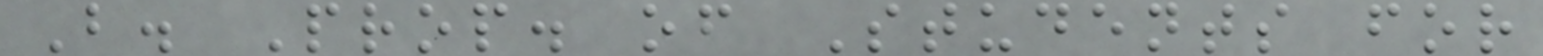B. Prop. of Students for
